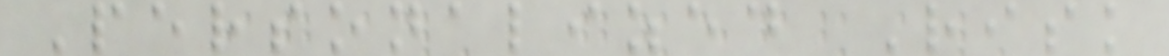Personalized Risk
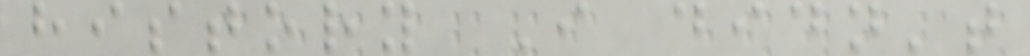history I didn't
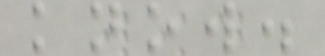know.
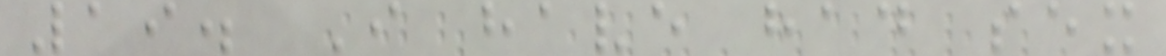19. I have had sex
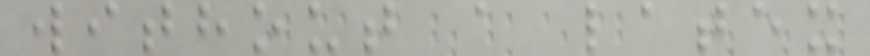without a latex
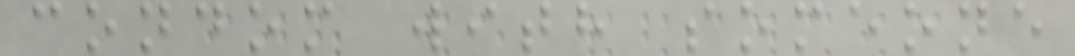condom with someone
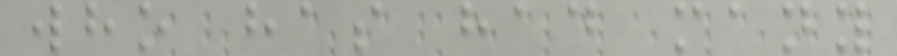who has had many
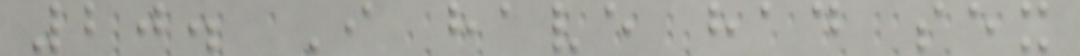20. I have had sex
